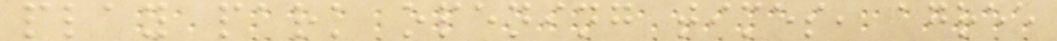play park opening times, agree
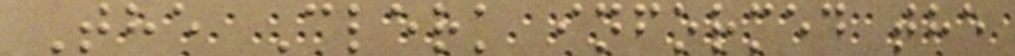The Clerk informed the
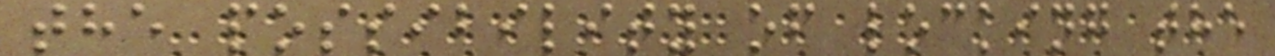the possibility of locking the
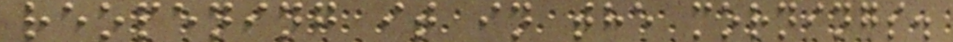reopening it in the mornings.
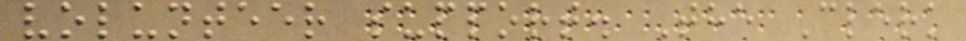volunteer support. The Clerk
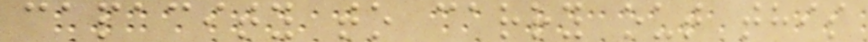capacity to carry out this
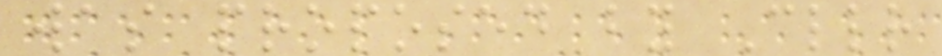was proposed by Cllr
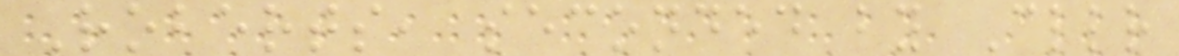Roberts, seconded by Cllr
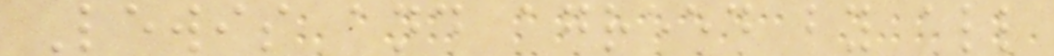Lewis and agreed by all
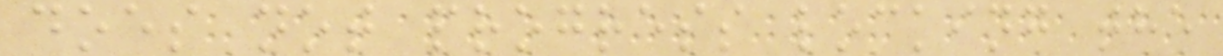does not progress locking the
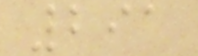291
